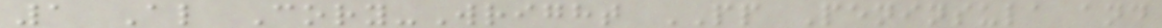1 Al Cory-Wright PP Peninsula and
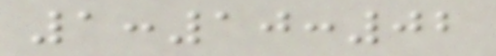1:10:02
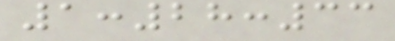1:28:33
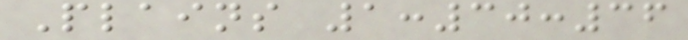Plains 1:30:36
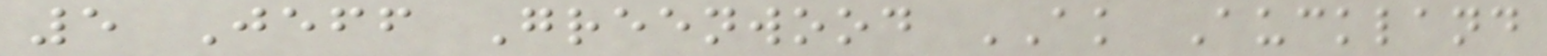5 Jeff Greenwood AK Auckland
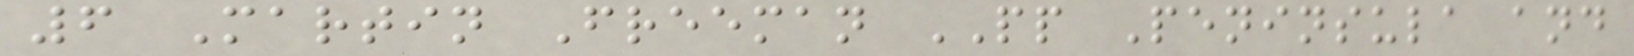6 Martin Freeman PP Peninsula and
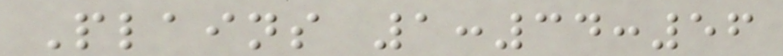Plains 1:34:56
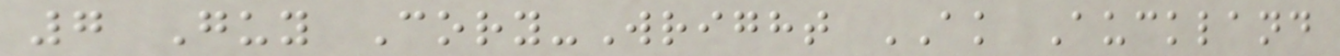7 Guy Cory-Wright AK Auckland
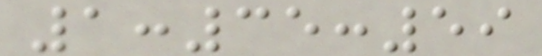1:35:59
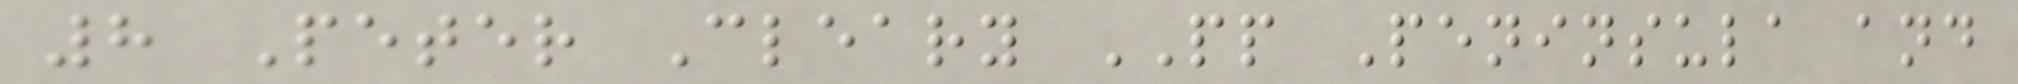8 Peter Cleary PP Peninsula and
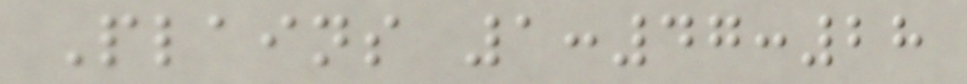Plains 1:47:28
